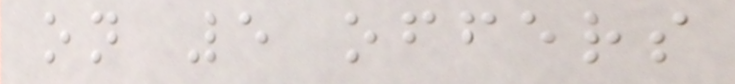on 5 offers
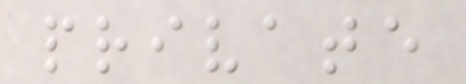private
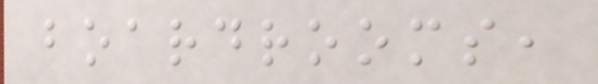boardrooms,
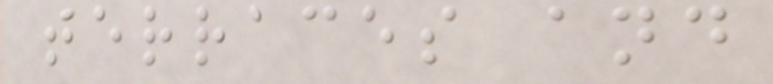terraces and
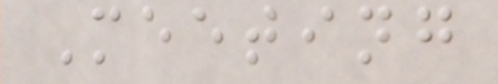Meeting
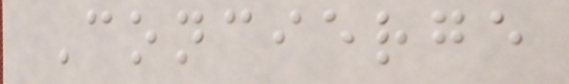Concierge
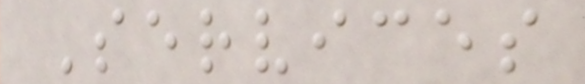Services
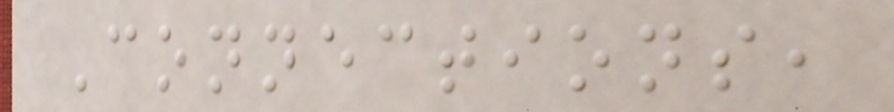Connections,
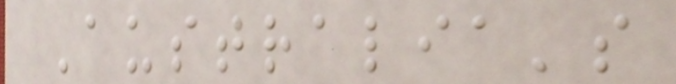Australia's
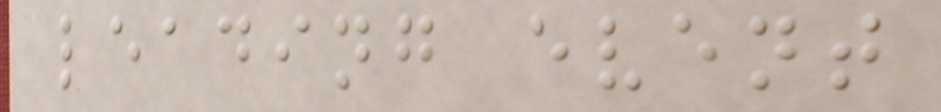leading event
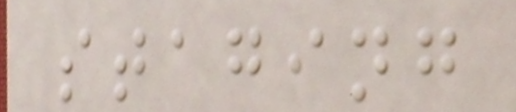staging
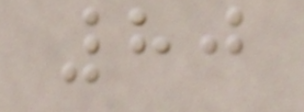80
